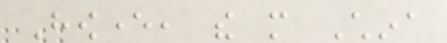However, the more China
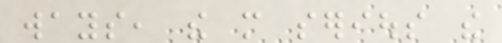ways, the more serious the
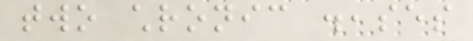two chronic diseases
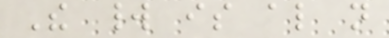The world is also not
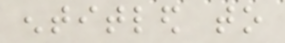entitled to
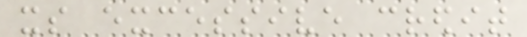its excessive credit
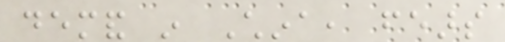demand in China, fears
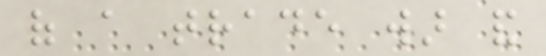of a trade war and
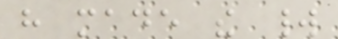have made the world
